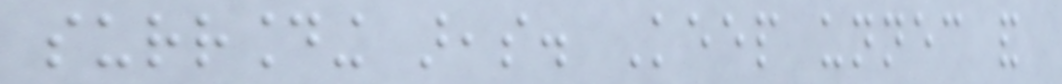surrounding areas. Keep unnecessary and
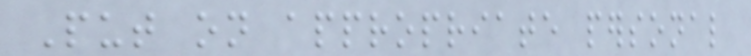Put on appropriate personal
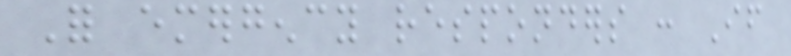For emergency responders : If
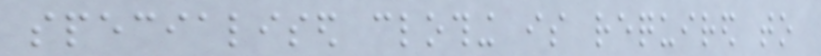specialised clothing is required to
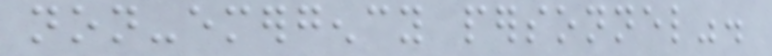non-emergency personnel".
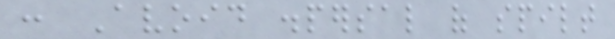: Avoid dispersal of spilt
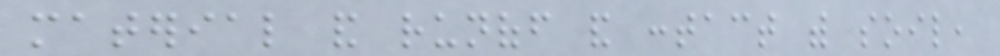material and runoff and contact with soil,
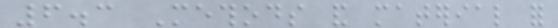6.3 Methods and material for
